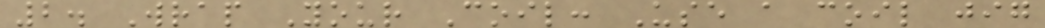2. Wrap Your Coil: Use a coil jig
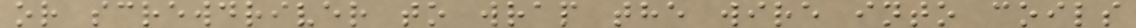or screwdriver to wrap the wire into coils
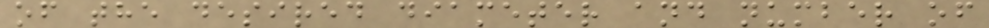of the desired diameter and number of
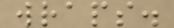wraps.
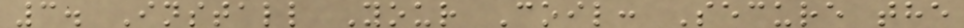3. Install Your Coil: Secure the
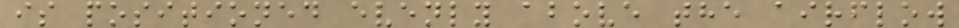is positioned evenly above the airflow
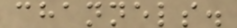channels.
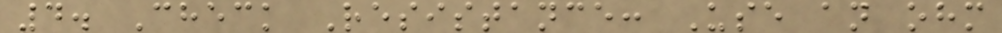4. Check Resistance: Use an ohm
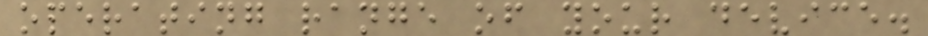operating range of your device.
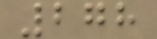278
